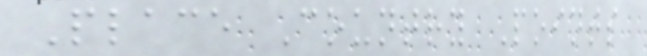Place Country Points
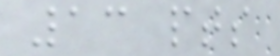13 pts
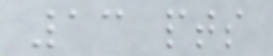13 pts
